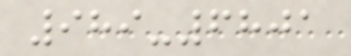989-6801
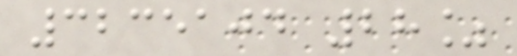3235104 28%
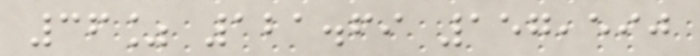36% 121.69 157,590
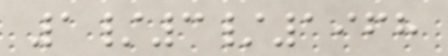1/3/1968
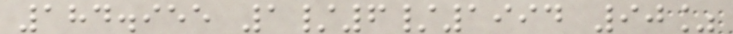184.955 1/6/1994 90%
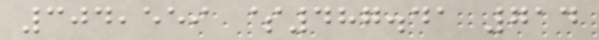304,559 $487.41 714
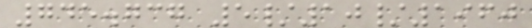745.737 5/10/1960
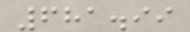681.99
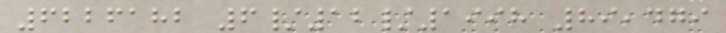6226182 6/12/1998 89,479
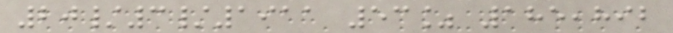20/3/1911 53% 185,892
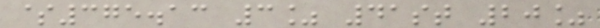$375.13 3% 41st 20%
